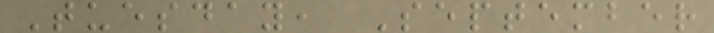Tuesday, September
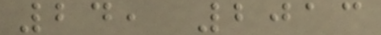24, 2013
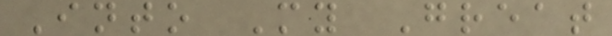Into My Great
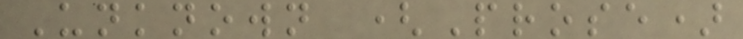Unknown (Prose)
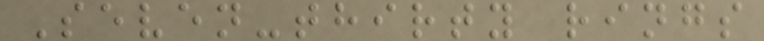Seven-thirty rings
